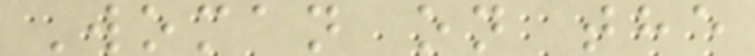Woman on the
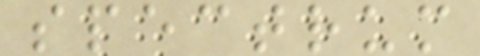spectrum
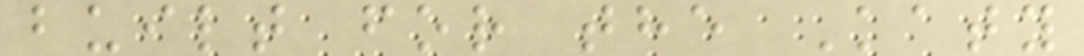built for the Katy
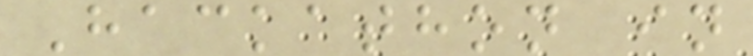Hackathon in
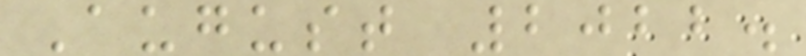August 2022.
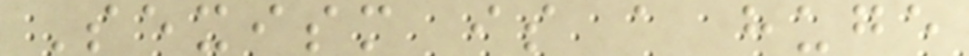Sexism is a huge
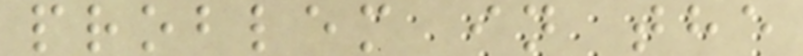problem in the
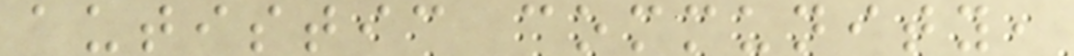autistic community,
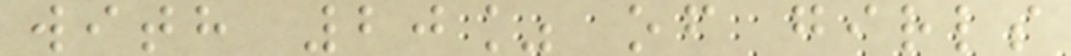with 20% of girls
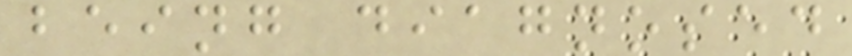being diagnosed
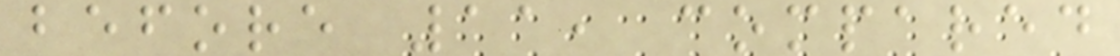before 11, compared
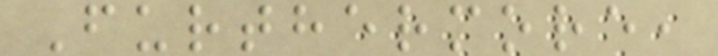Furthermore,
